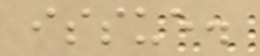issue.
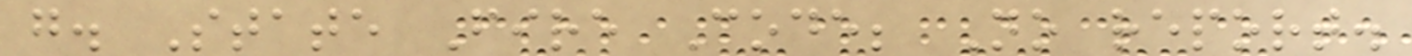g. State Fire Code; No report.
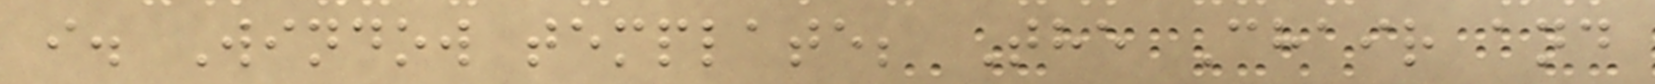i. Window template; The Chair and
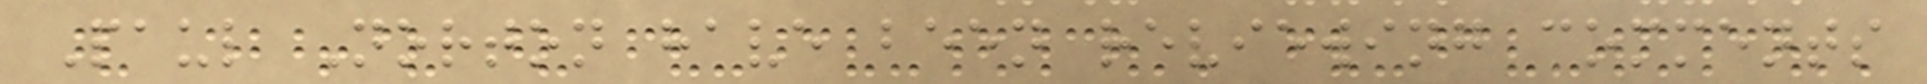Paul Norton have been reviewing comments
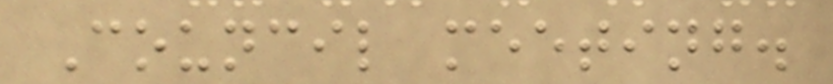Council meeting.
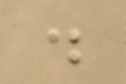.
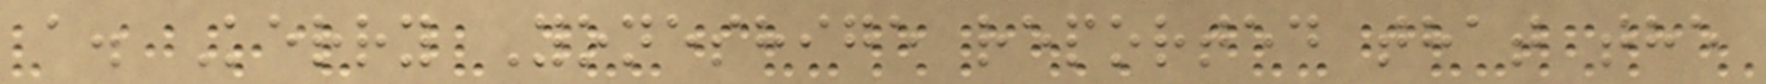a. Kerry Yoneshige reported that the
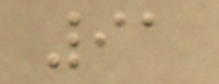91
